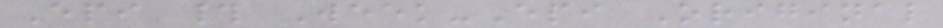Epi # Week-Epi Original
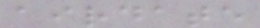airdate
